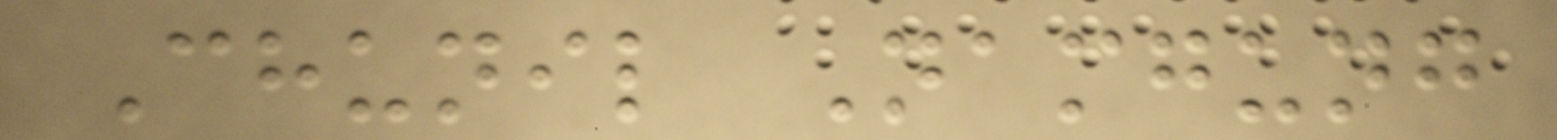Chunil Namgung
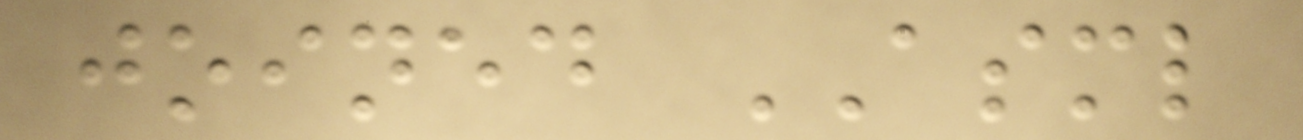joined ASML
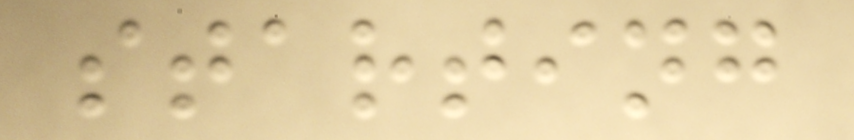starting
